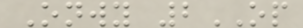Onwy 2OP
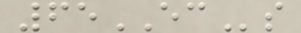65ECs
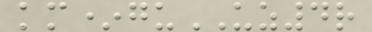km*guUZ4r
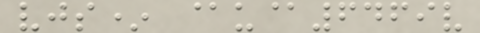vjs* @u@6469v
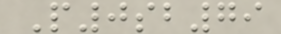P0sb79
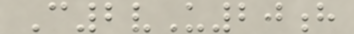C2vU20h
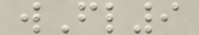wFl9
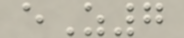eZ7
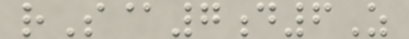rS@7d6Z
